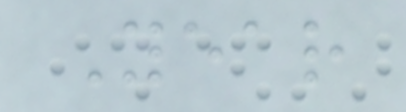Year
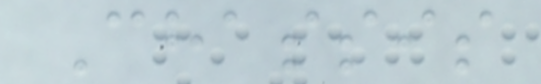Chassis
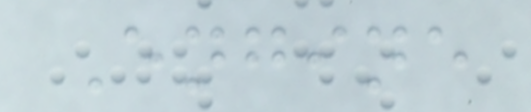Engine
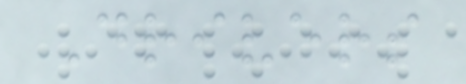Drivers
